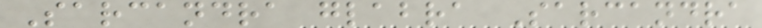Sarcandra glabra Sarcandra
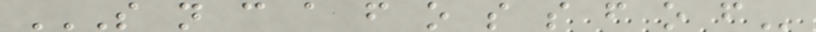S N C A F O S S F O F
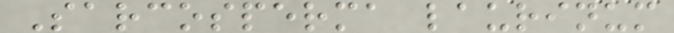Sarcosperma laurinum
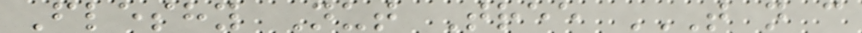Fleshy Nut Tree T N C
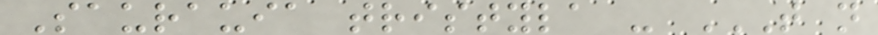Saurauia tristyla - T N
